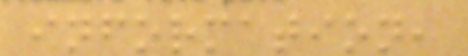information,
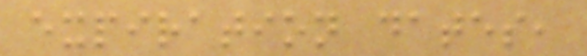expiration dates,
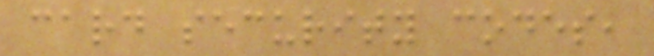card security codes,
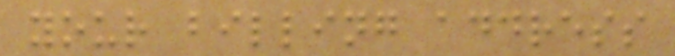your billing address
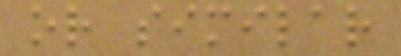or similar
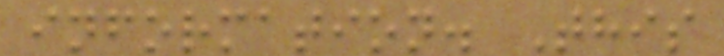information. This
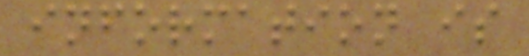information is
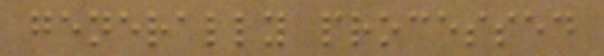generally processed
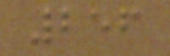256
